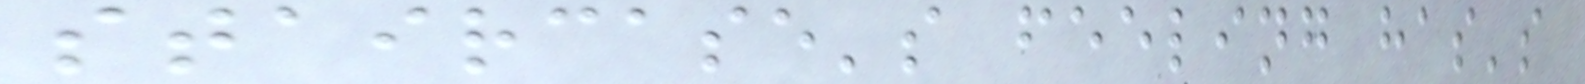staircase's feeling has's
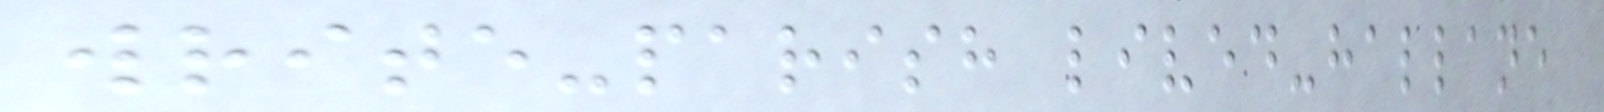write-parish lived-hallane
